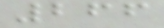266
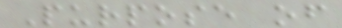Purpose of
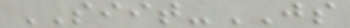SIIT-JS
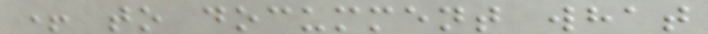+ to documment what
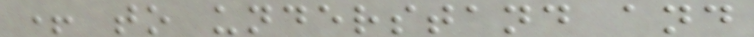+ to understand and
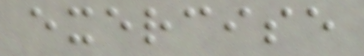exercise
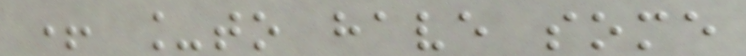+ _to have some
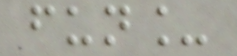fun_
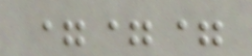===
